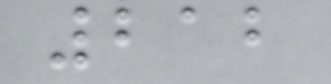212
